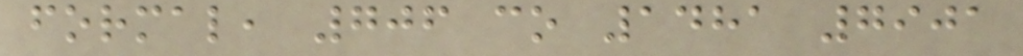formal, 706 co 1481 7901
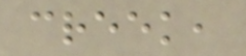creek,
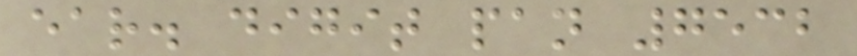ear. digit pan 7532
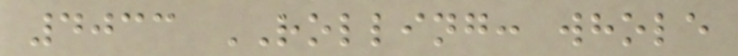4033 ROLLING: whole
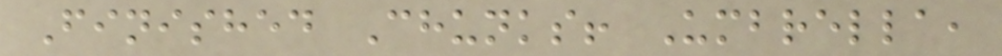Finished Chunks! Umbrella,
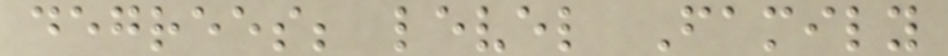degrees; level Family
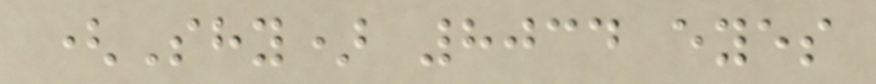(Shy) 8034 eyes
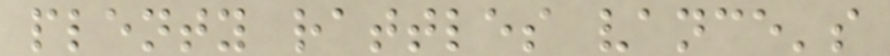plenty rattles vance's
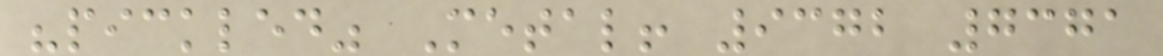"pickled" Metal! 9372 7371
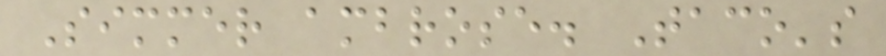Simmer ambrose. Taco's
